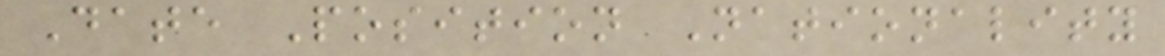Date Position Nationality
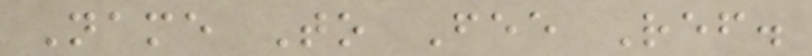Name To Fee Ref.
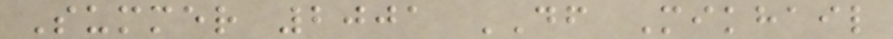Summer 2001 DF Mikhail
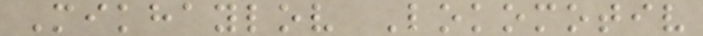Mikhaylov Lokomotiv
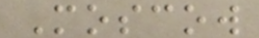Moscow
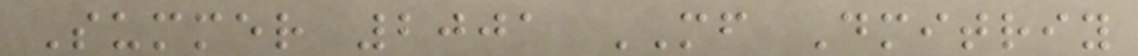Summer 2001 MF Dmitriy
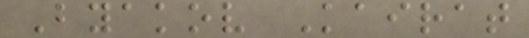Byakov Kairat
